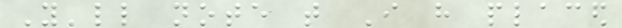You'll note that I have placed
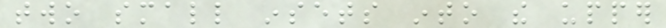two small insets into the upper
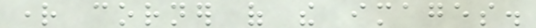right corner of the images.
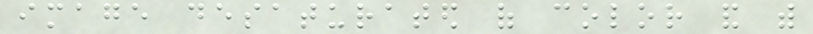image desaturated of color and with
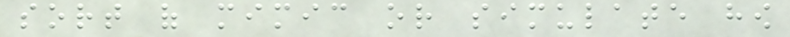sort of mimic or simulate how
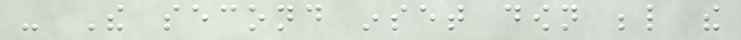- The second inset down below the
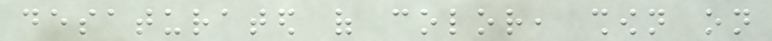desaturated of color, shown on
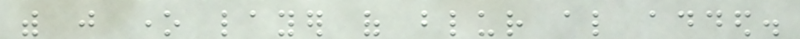with just one layer of blur also added.
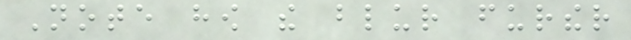Note how the blur further
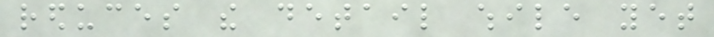reduces the detail while yet
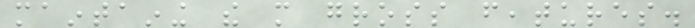maintaining the more gross features.
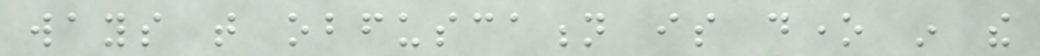ways that obfuscation is done in the
